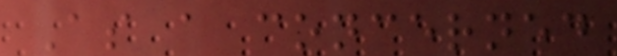As a concerned
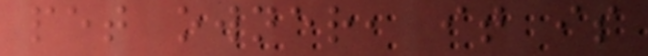pet owner, it is
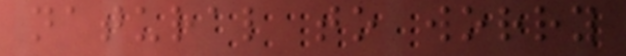natural to worry
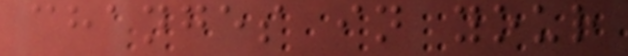changes in your
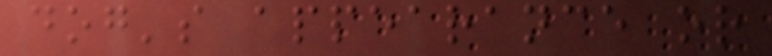dog's appearance or
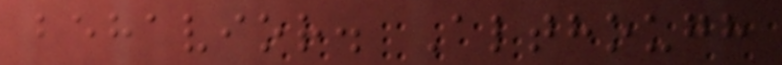behavior. Although
